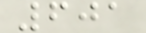601
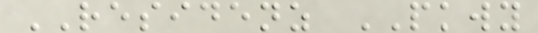RESIDENZ PKWY
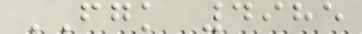FGK 4985
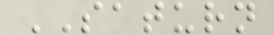SATURN
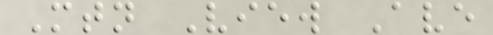Mtn View Ave
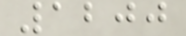1200
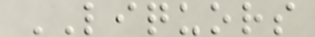LIQUORS
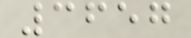3657
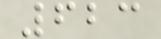623
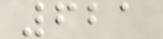621
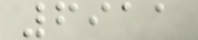6911
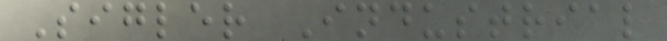Sigler Industrial
